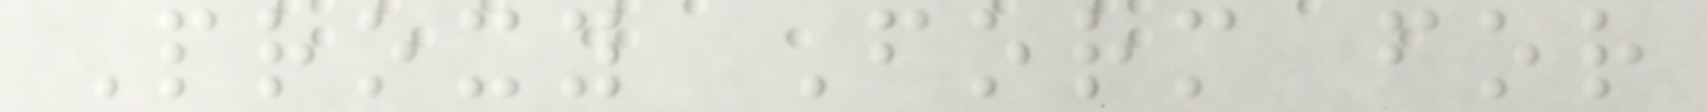Proxy Form for
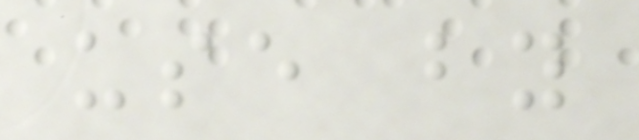use by
